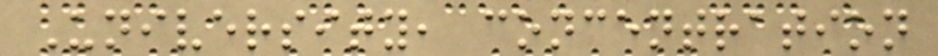University, concentration
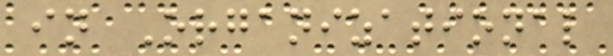in Organizational
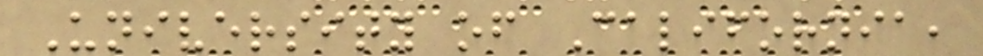University of California,
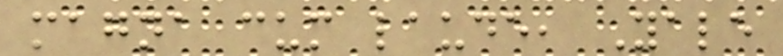magna cum laude, Yale
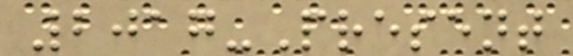2017-Present
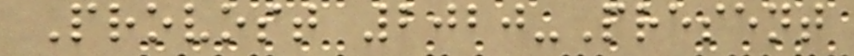Provost 2020-Present
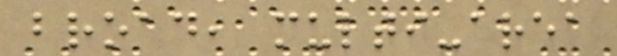broad, multi-area
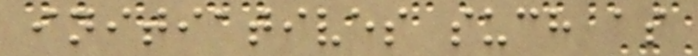initiatives such as
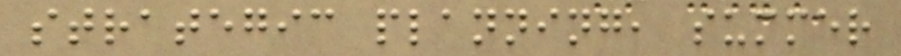strategic planning, summer
